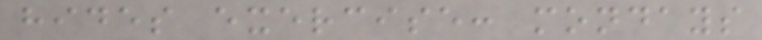hides exercise: mondays
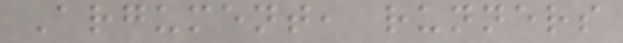Argument, runners
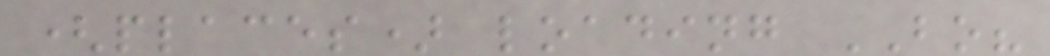(places) loading BO?
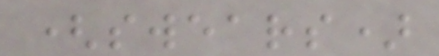(swears)
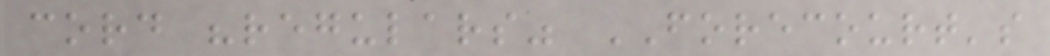cord "regulars" FORECOURT's
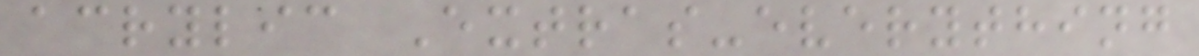acrylic Extras-everything
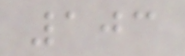103
